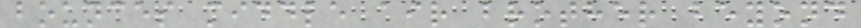bounces middle air brother beyond
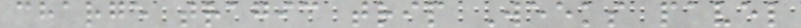charge tragic trip Weeks pavel
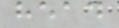head
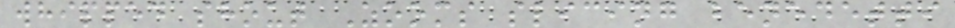whipped shout Zooms slicing benedetti
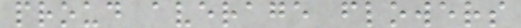proud average flowers
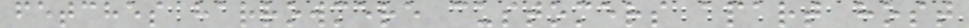fetches harrowmere customers apart host
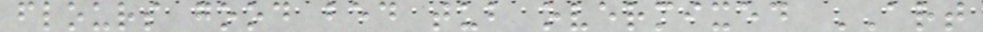flours good bed tub overmixed ART
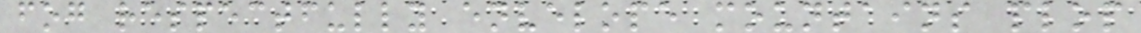fog respectfully envelope mountains plop
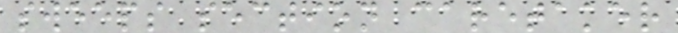sweeps section caretaker
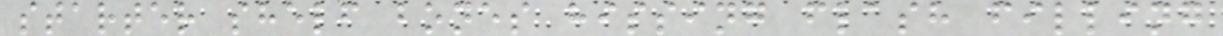starter shelf bones hissing flash filling
